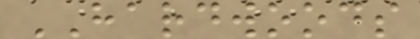HARDWOODS
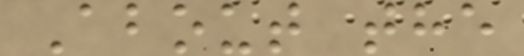About the
